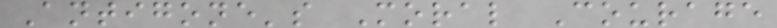Antigone's Moral Courage
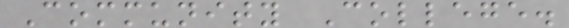Community College.
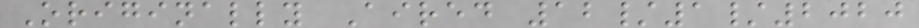Originally Aired 12/1/2020
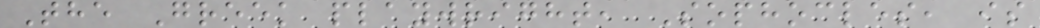The Greek playwright, Sophocles, is
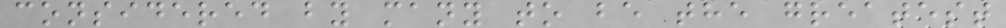considered by many to be the greatest
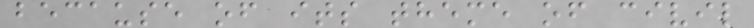because of its theme of civil
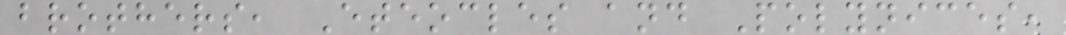brothers, Eteocles and Polynices,
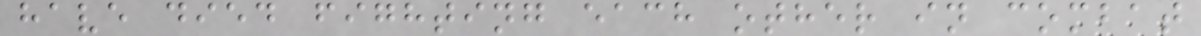have died fighting each other in combat
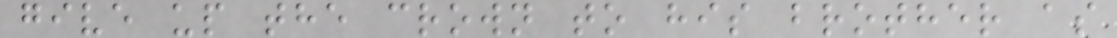give up the crown to his brother as
